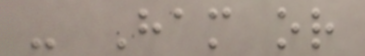- Ham or
